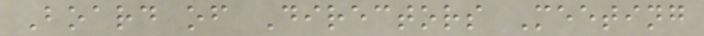Board of Directors Meeting
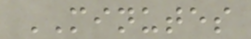MINUTES
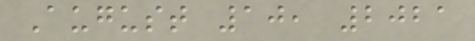August 10, 2021
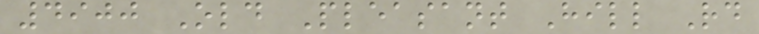4900 Old Pleasant Hill Rd
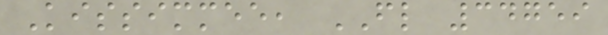Kissimmee, FL 34759
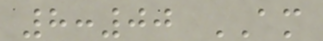8:00 AM
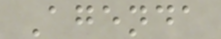Agenda
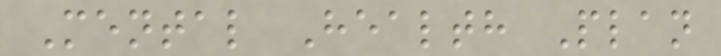Mental Health Plan
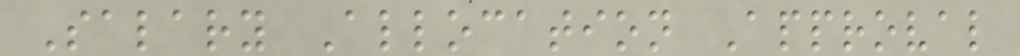Salary Allocation Approval
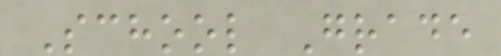School Grade
